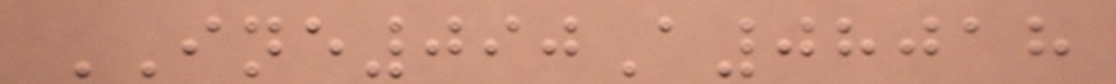INE090A08018
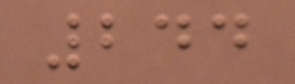244
